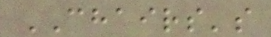CHAIRS's
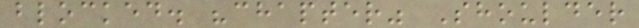blocked. "chapter" Shoulder
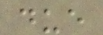due
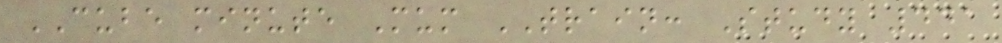CUBE minute Mum TRAIN: Study 441
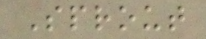Sprout
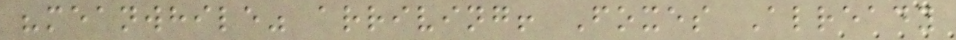"meanwhile" arriving! Foxes Already
